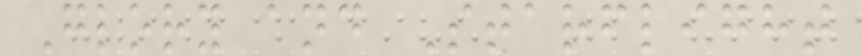Glory and Starflight
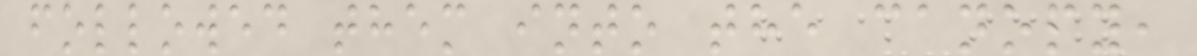followed them into the canopy,
